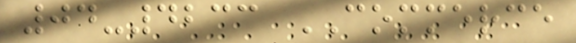04-4233 COMMERCE
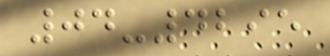04-4295
